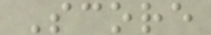Score
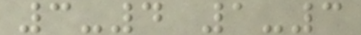3-4 1-3
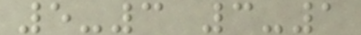5-3 3-1
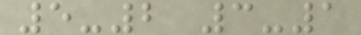5-2 3-1
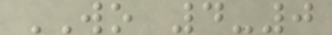WO 4-0
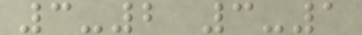3-2 3-1
